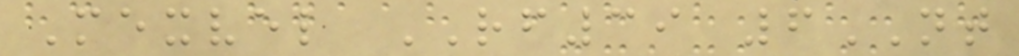Mexvel RF39 6NT
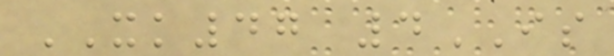XK47 4IS
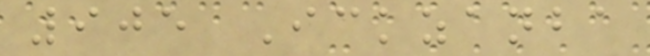905 Ickzanba
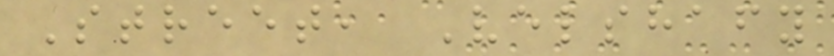Street, Velshafy
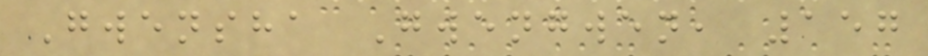Gwensha Gwengwen, 157
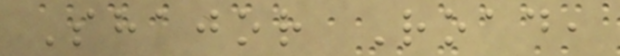Shajor Road,
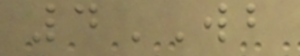4WB
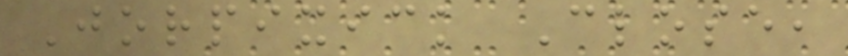Jorpixick Close,
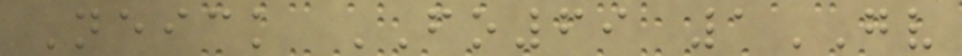Neick FO69 1GV
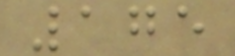175
